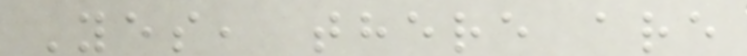Yes, there are
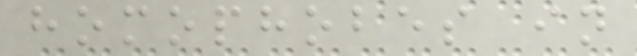homophobes in
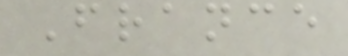France
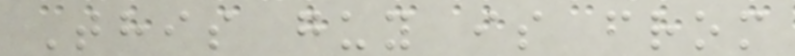This guy is from
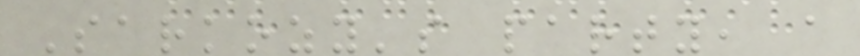Sarkozy's party, a
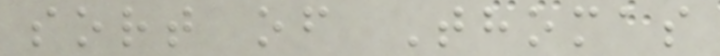sort of Thomas
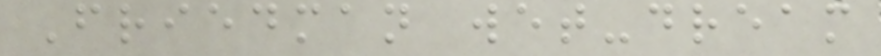Friedman wet-dream
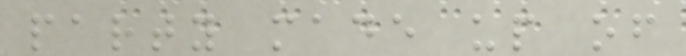party made up of
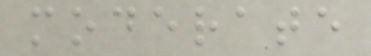moderate
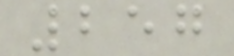257
